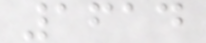1614
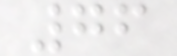76
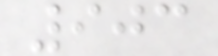903
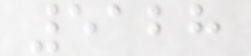5128
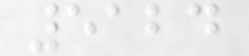5124
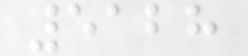5128
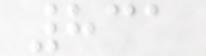831
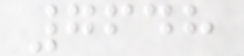7648
